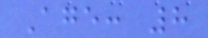Age: 8
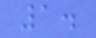1.
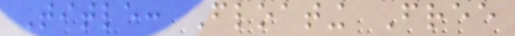Title: Floating Free
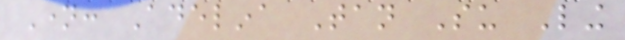Name: Adelina Tan Su Ling
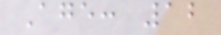Age: 12
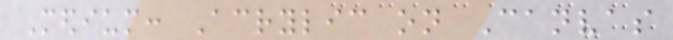Medium: Acrylic on Canvas
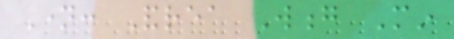Name: Andrea Wong Min
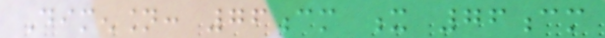Dimension: 76cm x 76cm
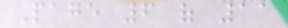Page 6 of 11
